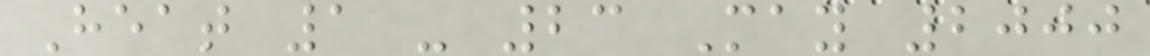Heat 1 - 23 May 2000
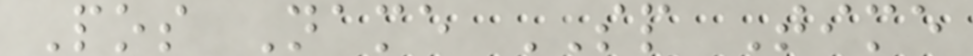Pos Name SP Time
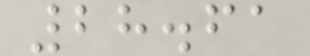28.61
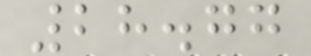28.77
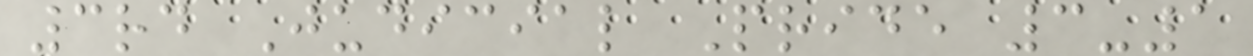3rd Judicial Pride 3-1
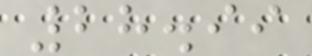28.99
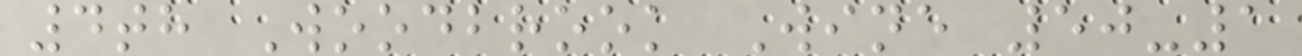4th Woodbrook Wine 50-1
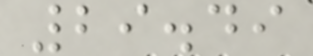29.49
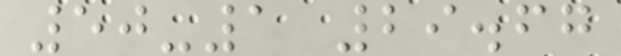50-1 29.67
